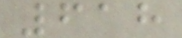618
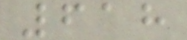618
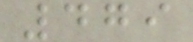479
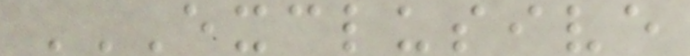EXCLUSIVE
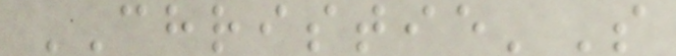CHRISTIE'S
